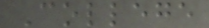College
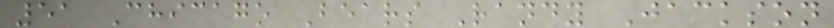51 Chicago Bears Randy Jackson
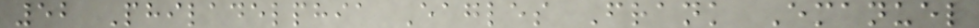52 Philadelphia Eagles Frank Emanuel
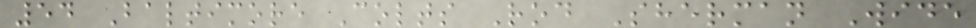54 Baltimore Colts Rod Sherman Wide
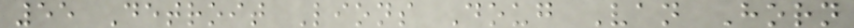55 Detroit Lions Doug Van Horn
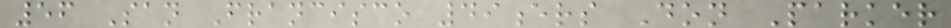56 San Francisco 49ers Don Parker
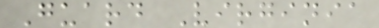Guard Virginia
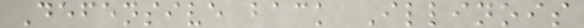Defensive back Illinois
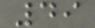49
